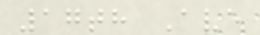17th Ave
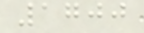1700
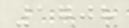1708
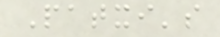Patxi's
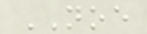NOE
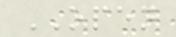OPEN
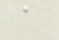a
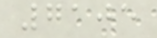7105
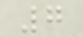7
